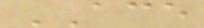ACE
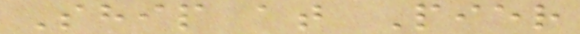Ship at Pier
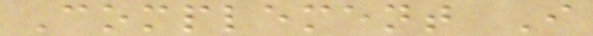Complement I
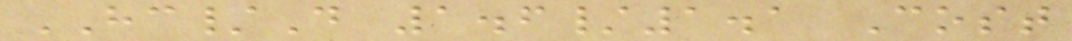HC/D 1.6/1.1 Cost
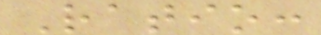Ratio:
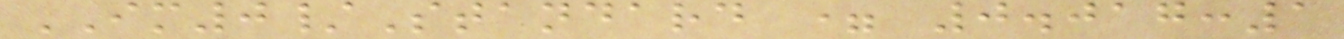IM0/Standard = 0.017:1
